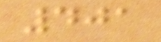401
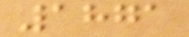1871
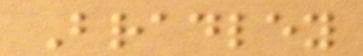Bradley
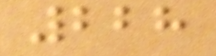228
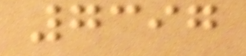7397
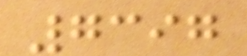7397
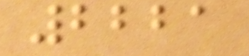2221
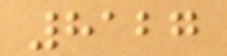8127
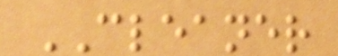CLEANER
